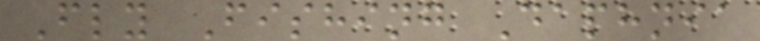Fly Fishing Daphnia
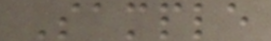Sample
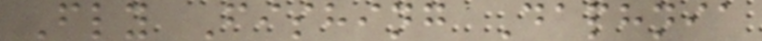Fly Fishing Daphnia
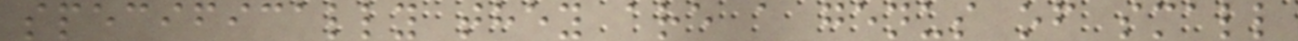specifically they are a genus of small
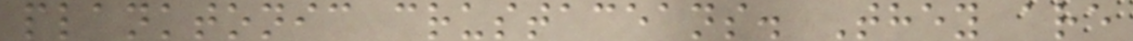planktonic crustaceans. They are
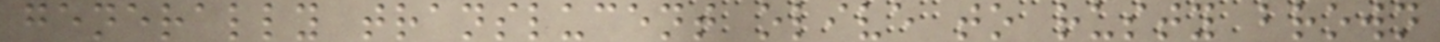generally translucent olive to rusty brown
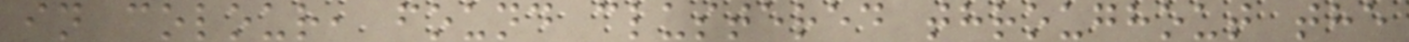in colour, found clustered throughout the
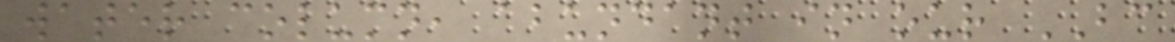water column, abundant in our BC
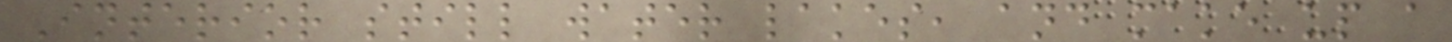Interior still water lakes, and make up a
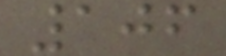106
